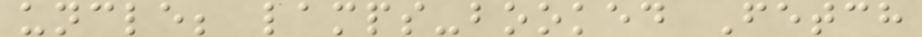uncle; lamps-booked Fetch
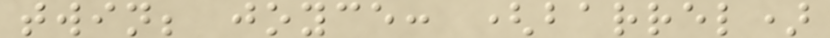twin; joyce: (barrel)
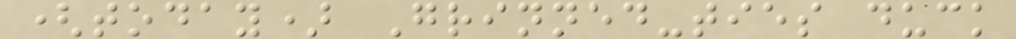(today) Grinned-ties duck
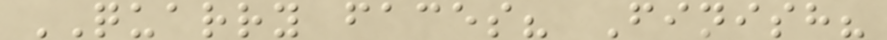QUARRY faces? Finish?
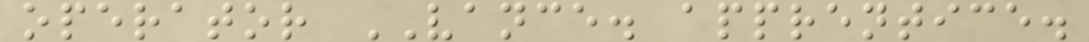operator VANCE. apprentice.
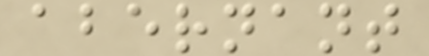abernant
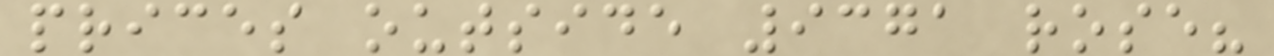prices outside 9371 rose?
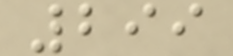299
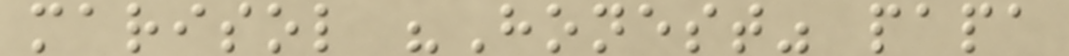marisol "Honest" papa
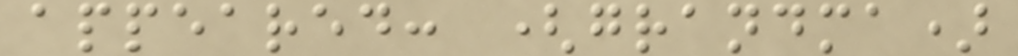appeared: (grandma)
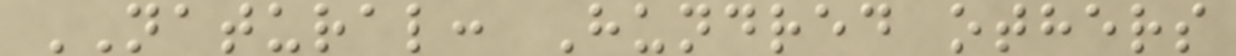NATURAL: Hundred others
